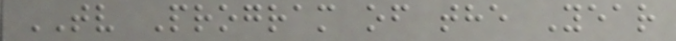TV Program of the Year
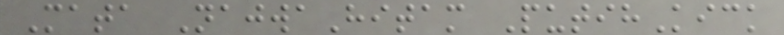Mata NajwaHitam PutihKick
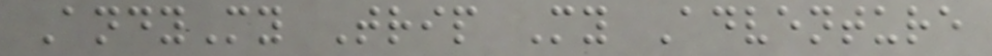AndyMy Trip My Adventure
